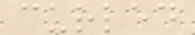curled
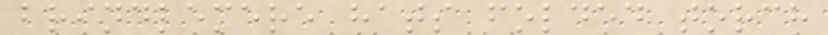brindlemere hats folded torch
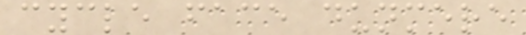cycle face dunmere
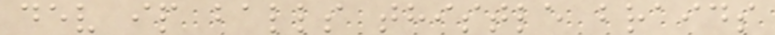dev ip balls thistle braids
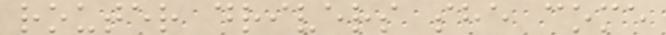router drivers she come
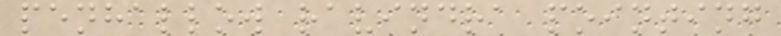penhallow ravindra pointing
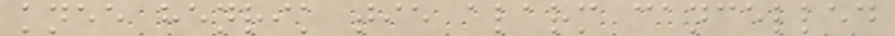knee henrik tie alarm cancelled
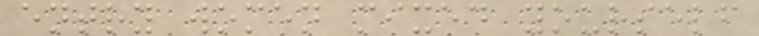entry women mixed yourself
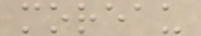moreau
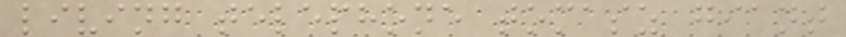living telephone tomasz giant
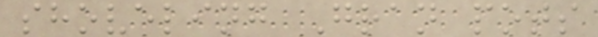shoveling Gran pots
